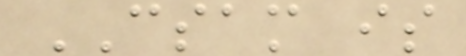CSAM is
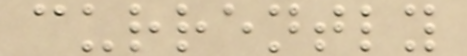currently
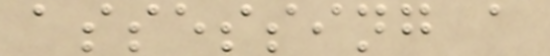assessing a
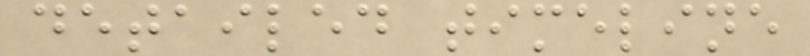detailed timeline
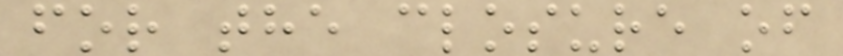for the closure of
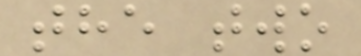the two
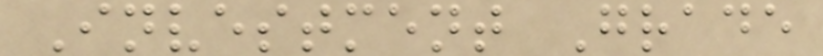Investment Grade
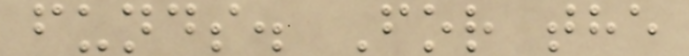funds. For the
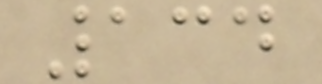134
